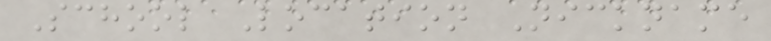School Location Nickname
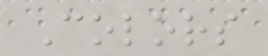Colors
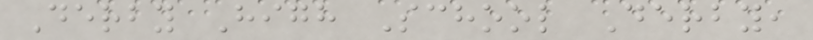Derby High School Derby,
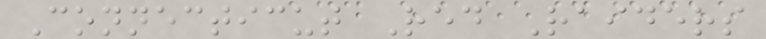Connecticut Red Raiders
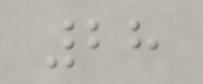28
